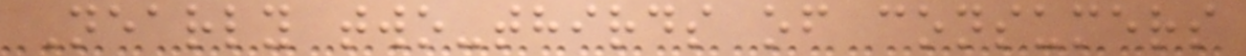Nearly two-thirds of consumers
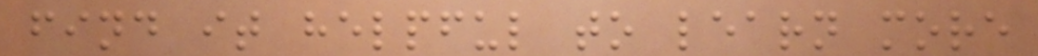find it helpful to learn more
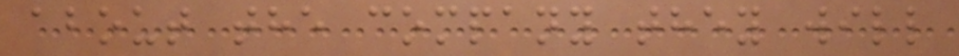about the company they will
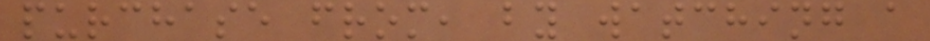purchase from, by watching a
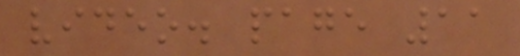video. page 11
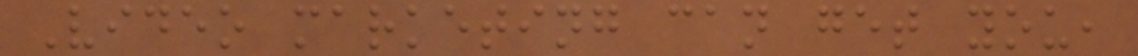Video marketing can get you,
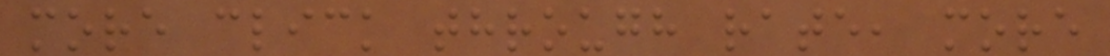more click through rate, more
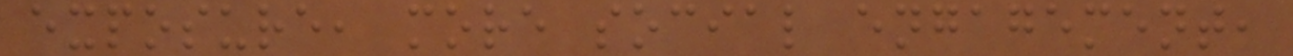exposure, more social engagement,
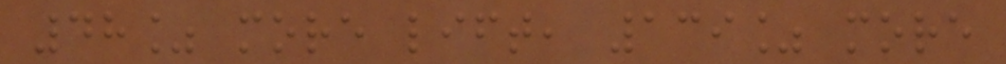48% more lift, 139% more
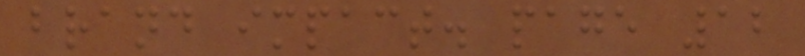brand impact. page 12
